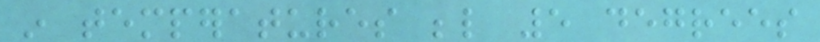in temperatures below 5 degrees
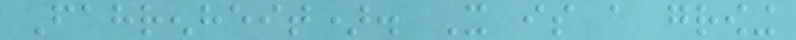Fahrenheit). It is a growing
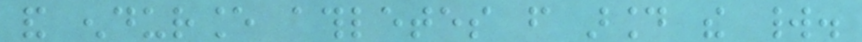and endurance athletes from around the world.
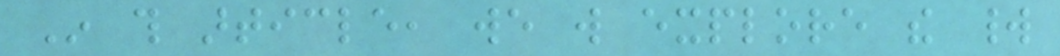In this article, we will explore the world
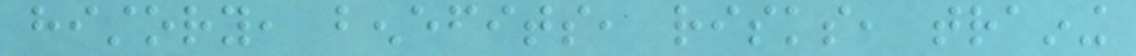history, benefits, risks, training
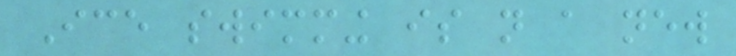Ice swimming is not a new
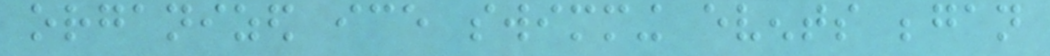organized ice swimming events began
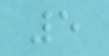5
